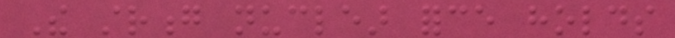The strong nuclear force holds
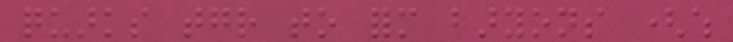quarks together to form baryons (which
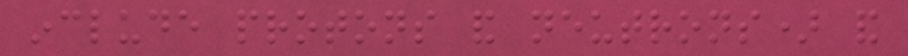include protons and neutrons) and
